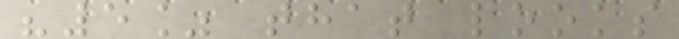"5% that looks
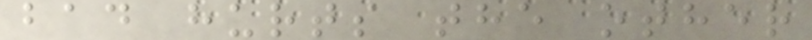bad hurts the other
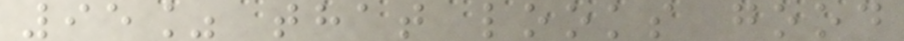95% that looks good
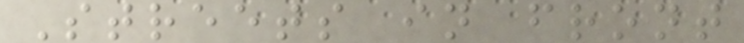Streets in front
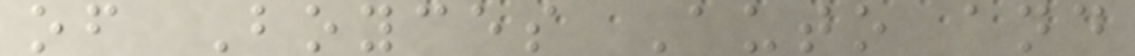of Boyces Auto and
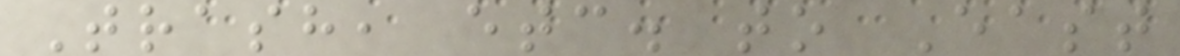Trash, etc. to East
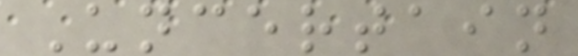Uncertain
